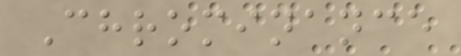Chrominance
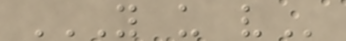Y U V
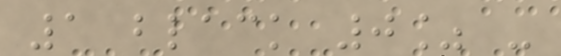1 black 0% -
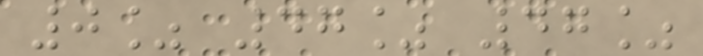0% 47% 47%
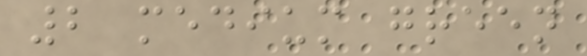2 medium green
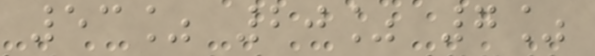53% 20% 7%
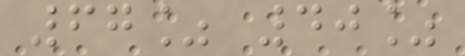67% 40%
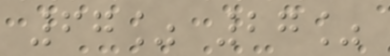67% 27%
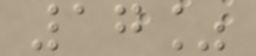17%
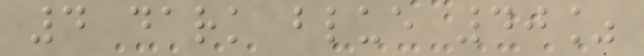4 dark blue 40%
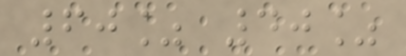60% 40%
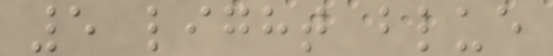5 light blue
